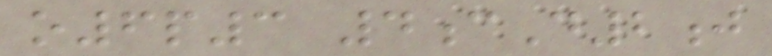o6p3 4cD2j
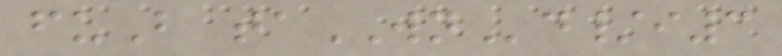fuB taWNd/i3
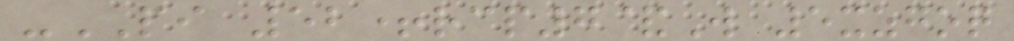-PI 52+rcp7&W 5xzgoq
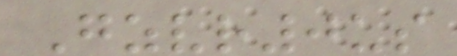Gzvr0us
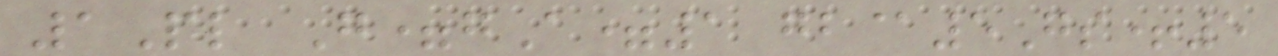1Pl G=gA=1 gb@5Gs+5
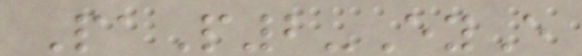PaP2-EyE
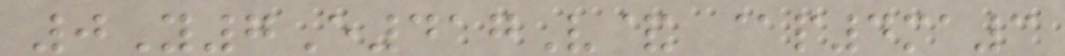0Y7E417V& @p4ma3
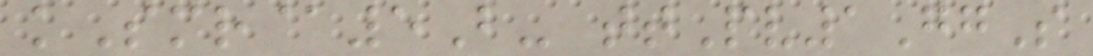kSmr@5B- ttPv1GgS
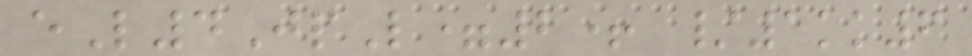eL4JpL=2+ /1kk6
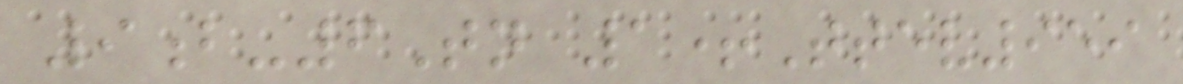9b-6Tn 1+Ttev959
